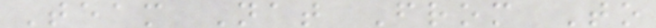Team Nat From To
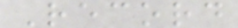Record
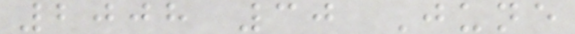2008 30 June
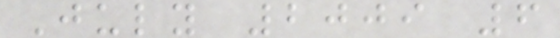July 2009 6
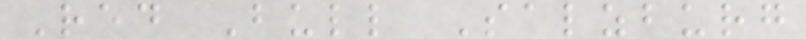Red Bull Salzburg
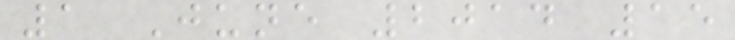1 June 2014 15
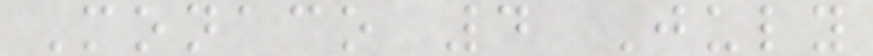Monaco 4 July
